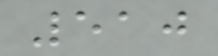510
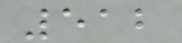512
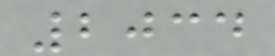2034
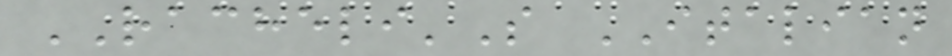RACHELI'S ITALIAN
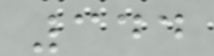344
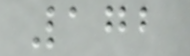172
